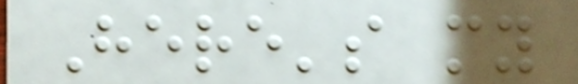Here's my
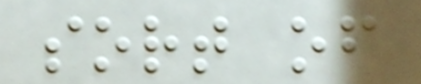sort of
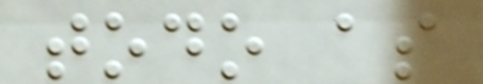todo as
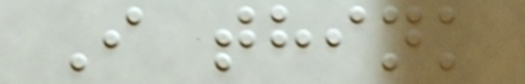I think
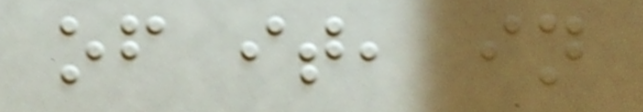of it, in
